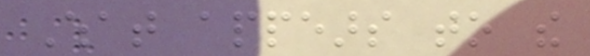What appears to the
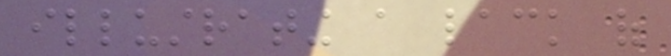illustrating a lack of
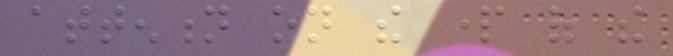attention on the part of the
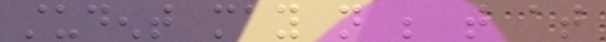student may not be that at
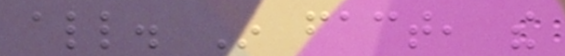all. In fact, the
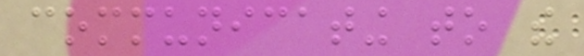communicating to the
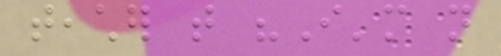teacher that "I'm not
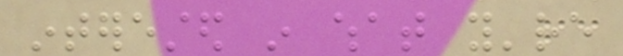interested in what you're
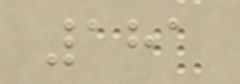181
